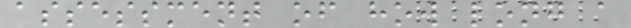assessment of how long a
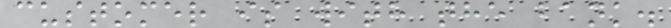customer is with the bank.
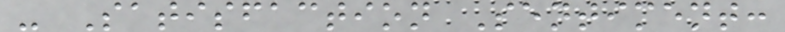- Satisfaction Sentiment:
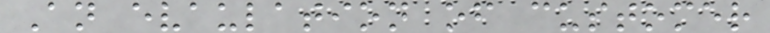An evaulation of customer
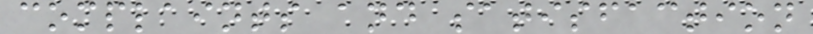complaints and satisfaction
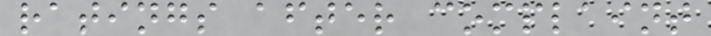ratings after complaint
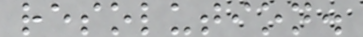resolution.
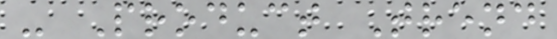- Product Trend
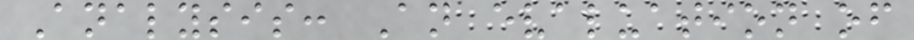Analysis: An evaluation of
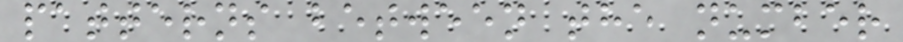patterns between the number
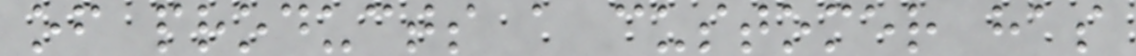of products a customer has
